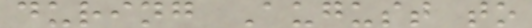during August to
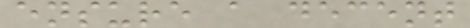ensure a decent
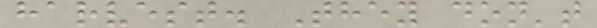harvest. They don't
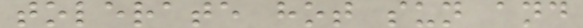tolerate hot sun and
